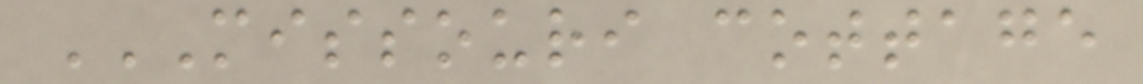MISSOURI COTTAGE
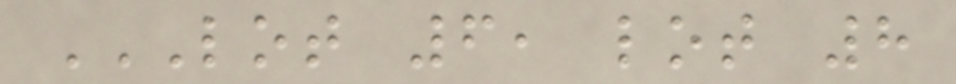LOT 6, LOT 8
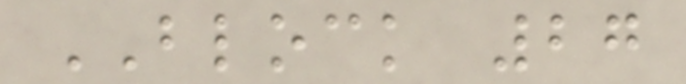BLOCK 27
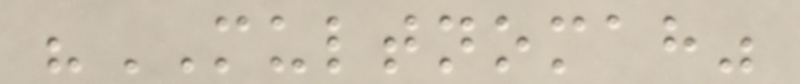"MULTNOMAH"
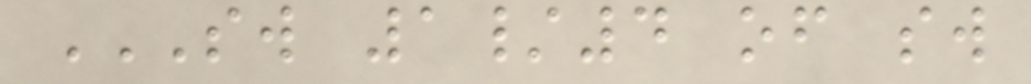SW 1/4 OF SW
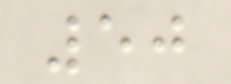50
